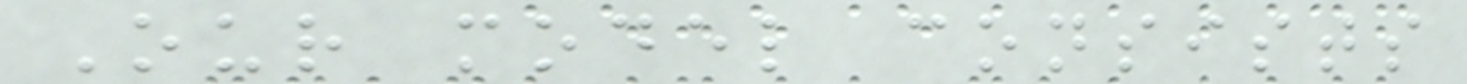Our model consists
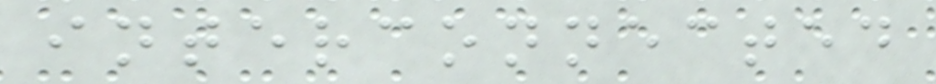interconnected
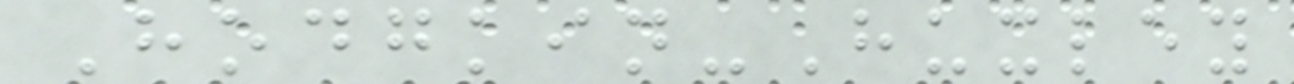Hodgkin-Huxley
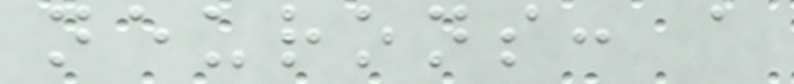neurons: a
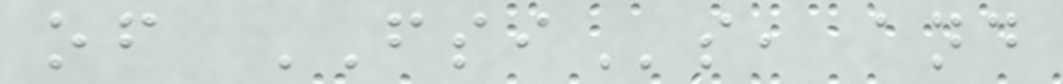of FSIs, and
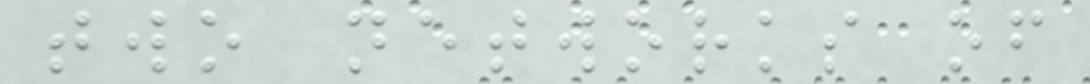two networks of
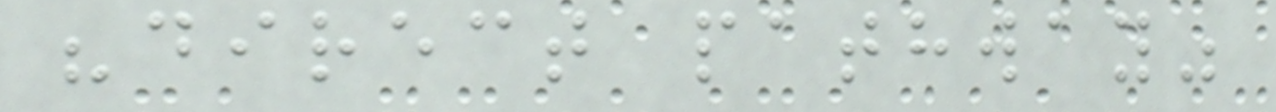"direct pathway"
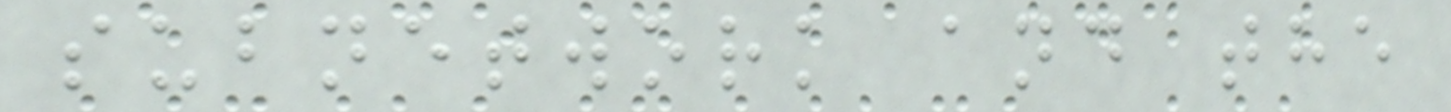subnetwork and the
